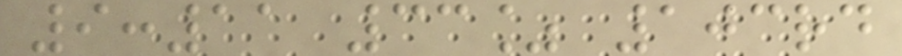9:11 33% 103rd
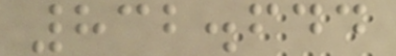832.644
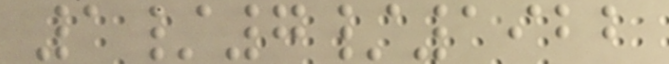1/7/1922
